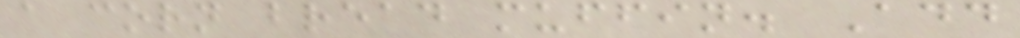a corn bread muffin. Add
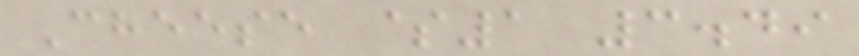Cheese $1 3.49
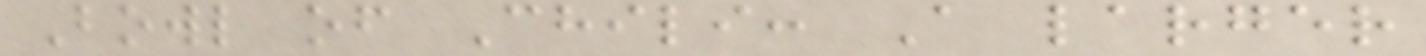Bowl of Chili: A larger
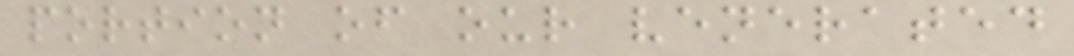portion of our venerated
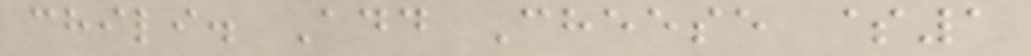chili. Add Cheese $1
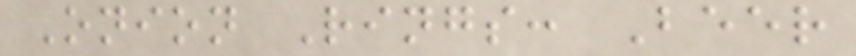Onion Rings: Beer
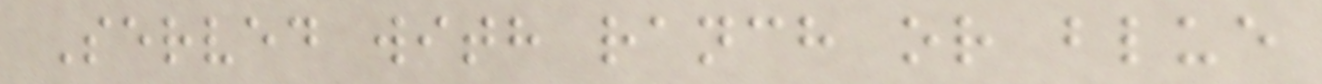Served with ranch or blue
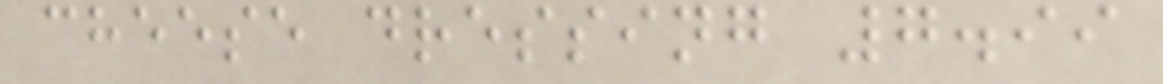cheese dressing 7.99
